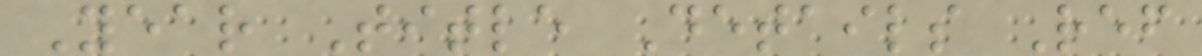Year Title Details Ref
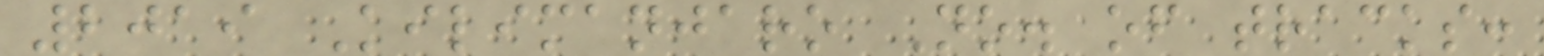2019 Kilimanjaro No. of tracks:
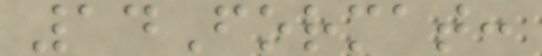14Format:
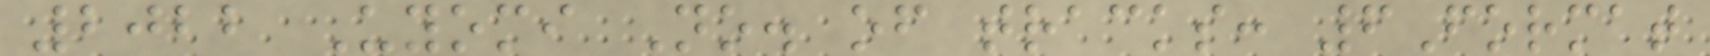2022 Uyomi No. of tracks: 6Format
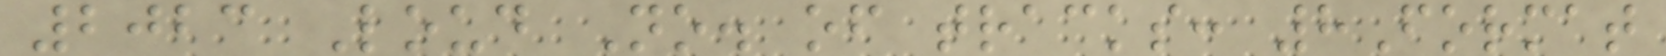2023 Loud No. of tracks: 8Format
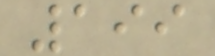199
